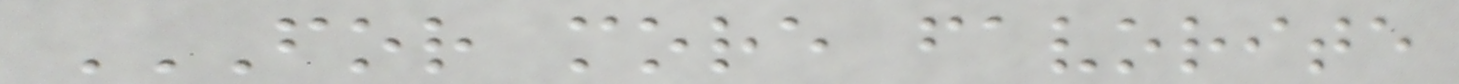FOR MORE FAVORITE
